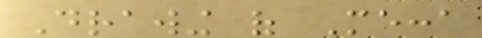Drawing of Mecca
